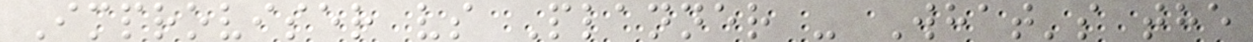Improviser vs Planner - What's the
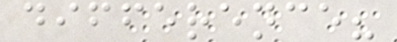difference?
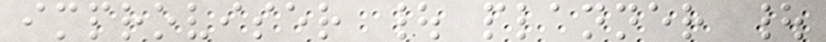improviser | planner |
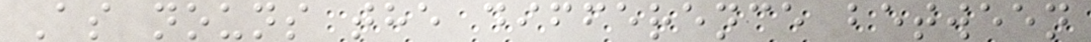As nouns the difference between
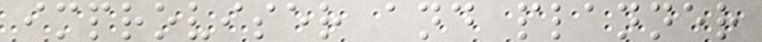improviser and planner
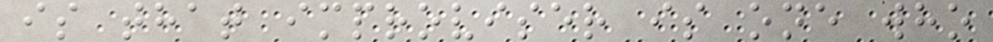is that improviser is one who
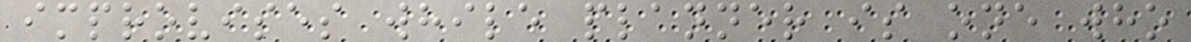improvises while planner is one who
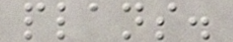plans.
